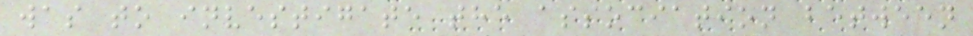was to investigate the association between
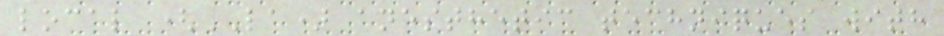local (LA) anesthetic techniques with
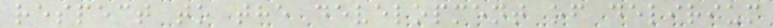respect to the development of delirium
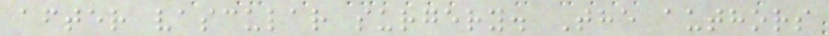after vascular surgery. The authors
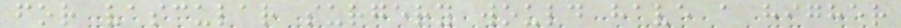for vascular surgery would have a higher
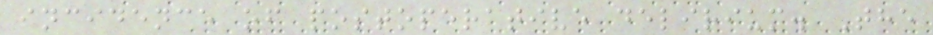incidence of postoperative delirium. The
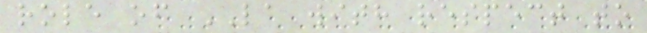role of LA with respect to
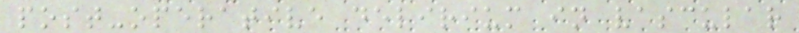post-operative delirium in vascular
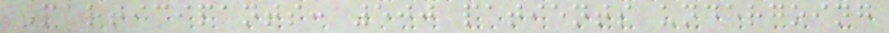Participants: 500 patients undergoing
